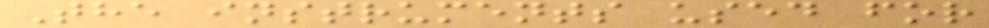The instruments used for
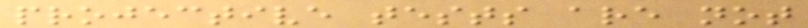projective tests are not
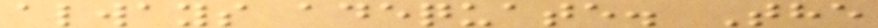always adequate. The
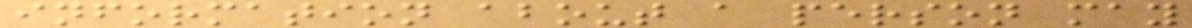information about a person may
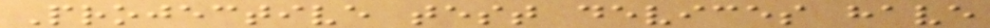Projective test devices have
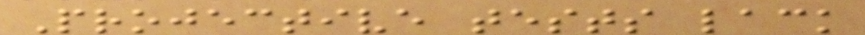Projective tests lack
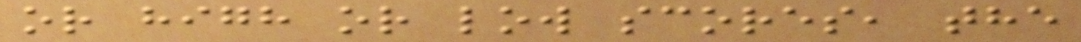or high or low scores, the
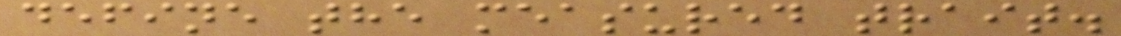define the measured trait.
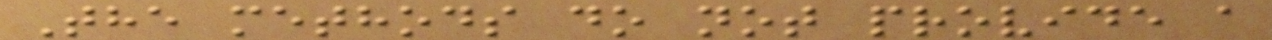The methods do not provide a
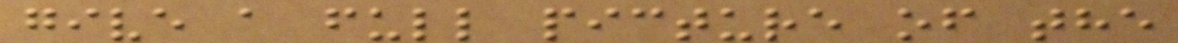give a full picture of the
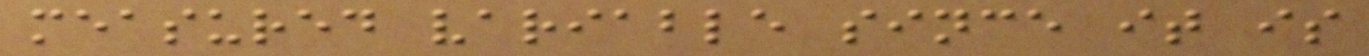measured variable since it is
